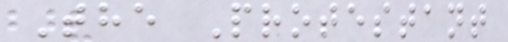The Protestant
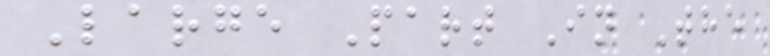Large Part In The
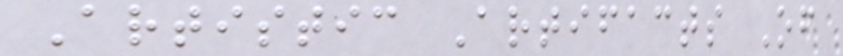Artistic Artifacts Of
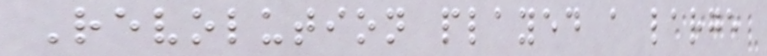Revolution played a large
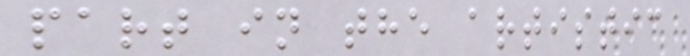part in the artistic
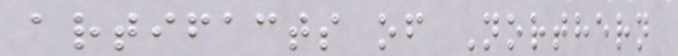artifacts of Northern
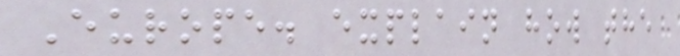Europe. explain how the
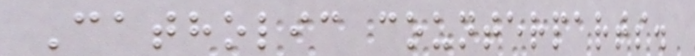Catholic counterparts.
